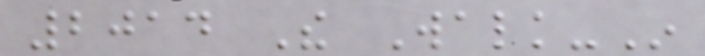2014 The Walk-In
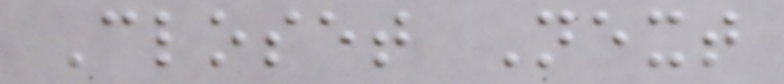Closet Next
